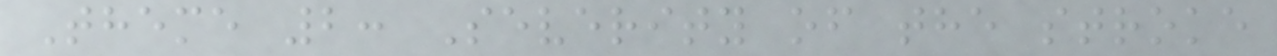Theme 2: Severity of the stroke
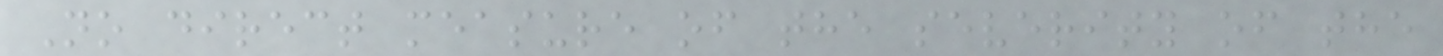No direct measure of the severity of the
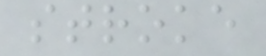stroke
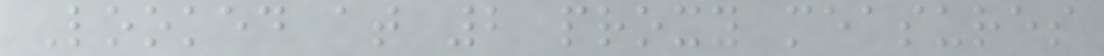Looked at 2 proxy measures
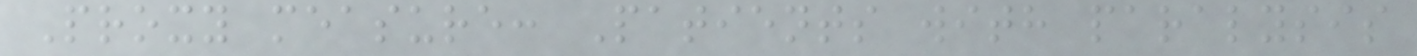Proxy measure: Patients with paralysis
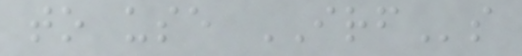to use IRFs
